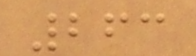263
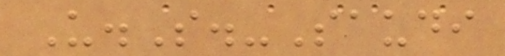U.S.-Saudi
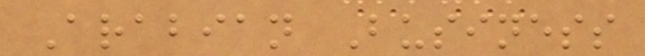Arabian Business
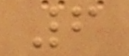6
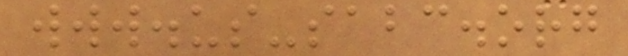www.us-sabc.org
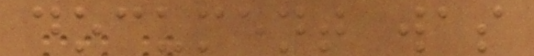document was
